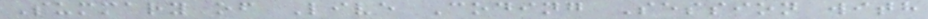Summary of Live Coding Session with
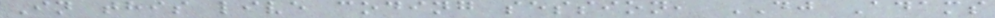In this live coding session, DJ Adams
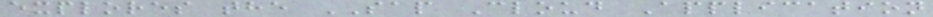explores the SAP Cloud Application
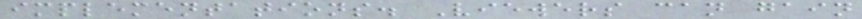implementations. Viewers can gain
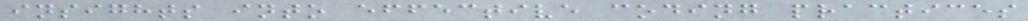insights into effective coding practices
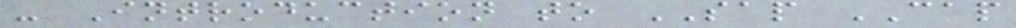- Introduction to SAP CAP
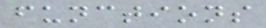functions
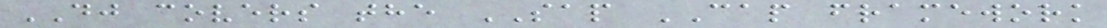DJ covers the SAP CAP framework
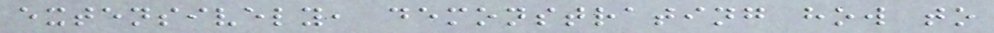extensively, demonstrating how to
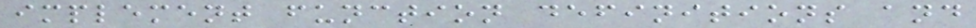implement function definitions and
